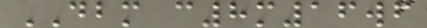DBM c8m16wf
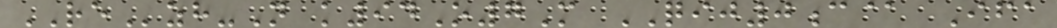REzh-N k94O7M QIJ0c@ Ifa
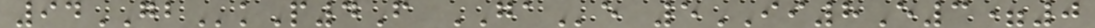94GBkP4F GAe 5II8E3=0
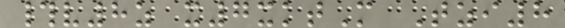#v8z x7xktM Tzi8
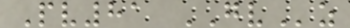Pv81 GVz
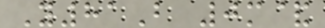Y81B 0m&
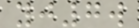yj7w
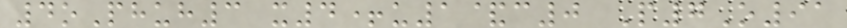4oPhuh3 x4+u1&c0 P7O91
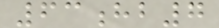63hb7
